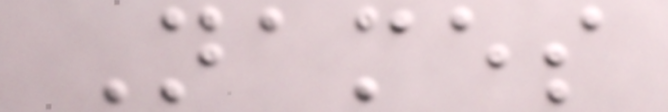Names
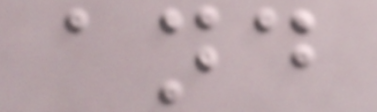and
